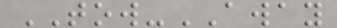TOW-AWAY
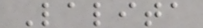Lalita
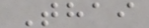Thai
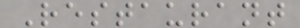Restaurant
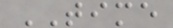TIME
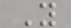Y
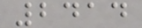2414
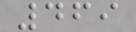469
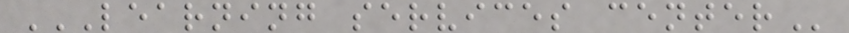LEARNING SERVICES CENTER
